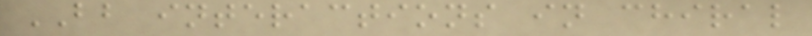BB interactions in chiral
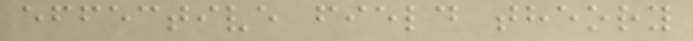effective field theory
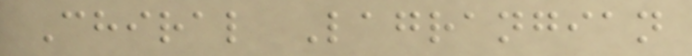Chiral Lagrangian
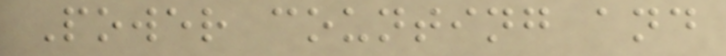Power counting and
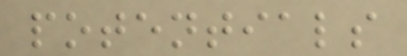potentials
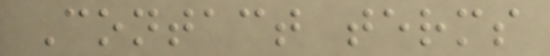Contact terms
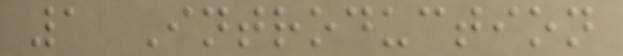1 Introduction
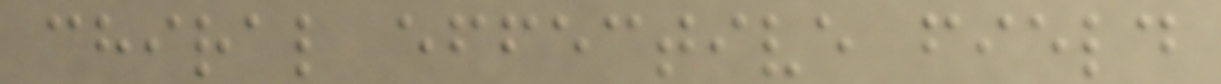chiral effective field
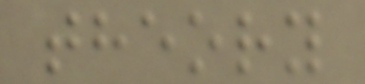theory
